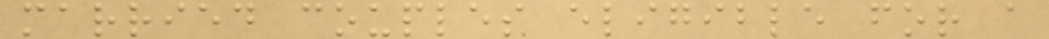married couples eligible for a
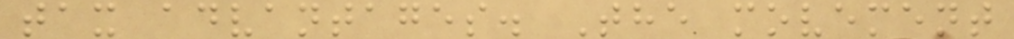tax advantages. The movement
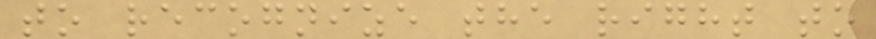to recognize the right to
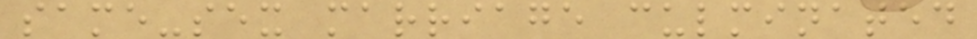same-sex marriage culminated
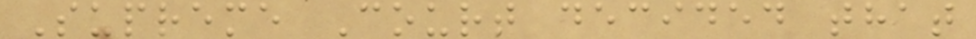Supreme Court decided that
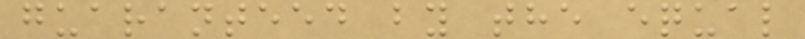guaranteed by the equal
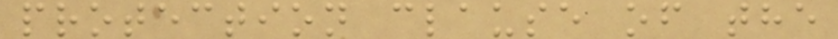protection clause of the
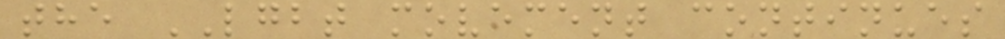the LGBT movement continues
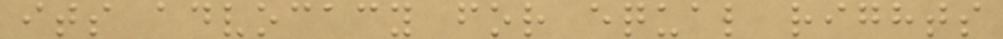its advocacy for equal rights
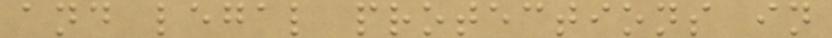and legal protections in
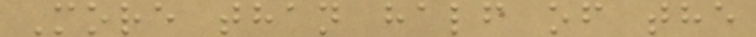More than half of the
